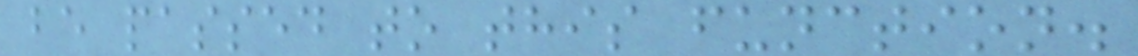be passed to this function.
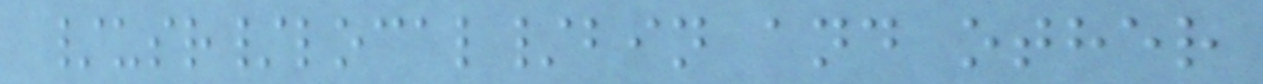/usr/local/bin and other
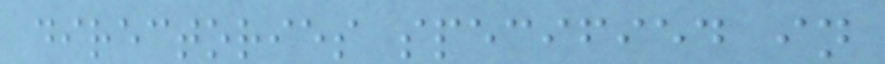directories specified in
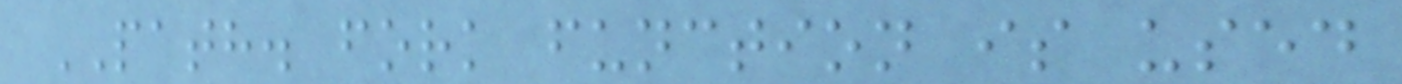PATH. fork function is used
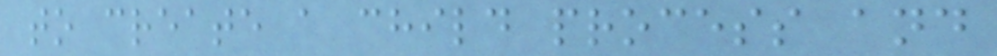to create a child process and
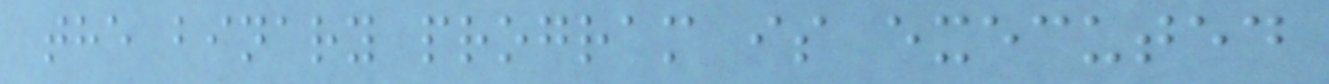the binary program is executed
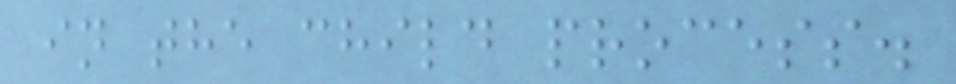in the child process.
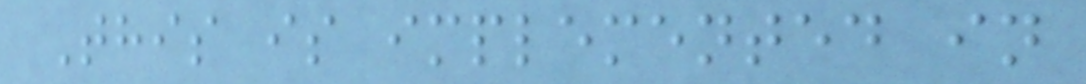This is implemented in
